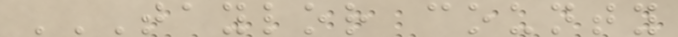TAYLOR COUNTY
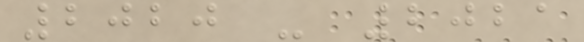2020 - 2021
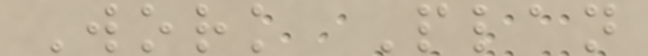Work Plan
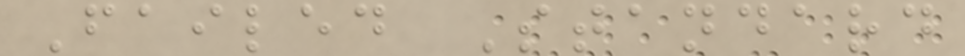Failed Standard
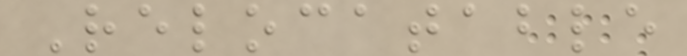Relocatable
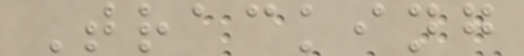Tracking
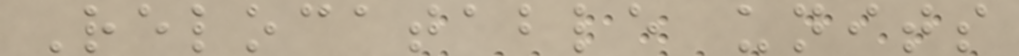Relocatable units
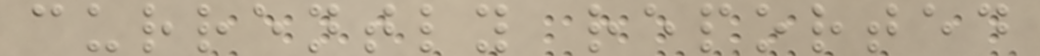currently reported
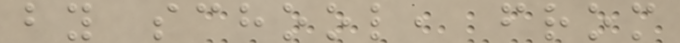by school, from
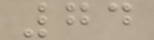74
